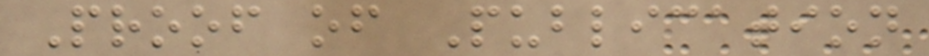Proof of Publication
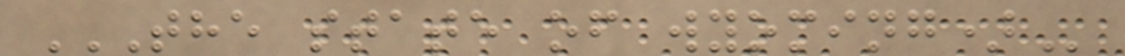THE STATE OF WYOMING)
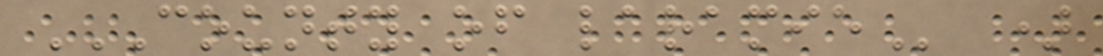COUNTY OF LARAMIE )
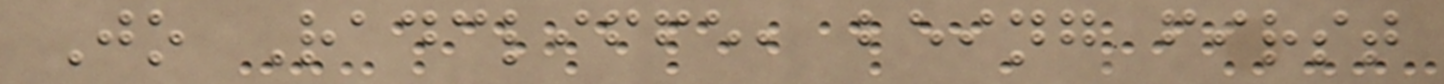Jo Radcliffe, being first
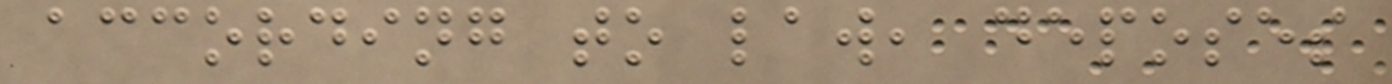according to law, deposes
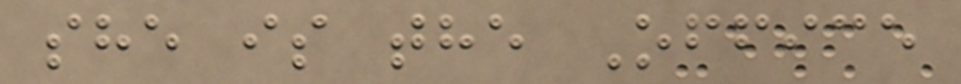she is the Office
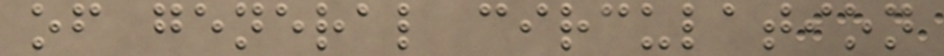of general circulation
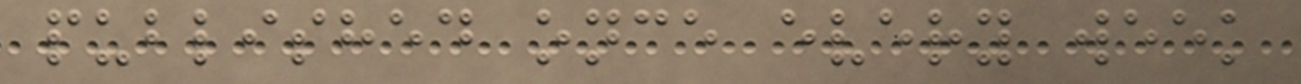published once every week
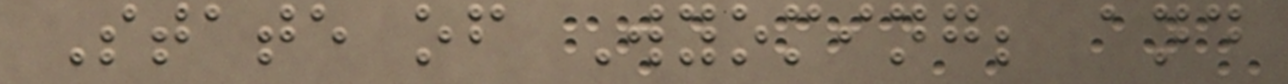State of Wyoming; and
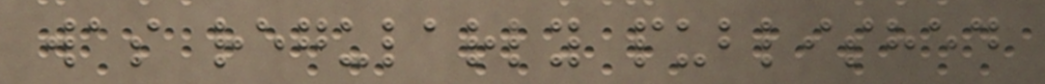was regularly published
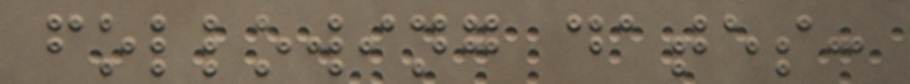following dates:
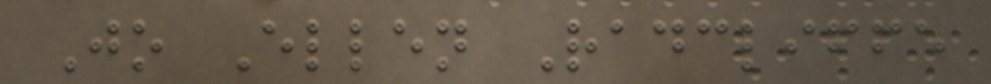Jo Ellen Radcliffe
